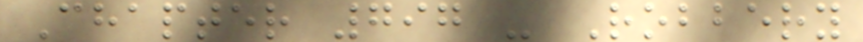Chapter 797 - Robbery
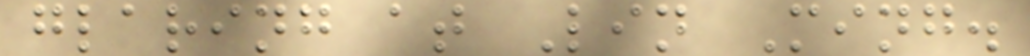glaring at Lin Ming.
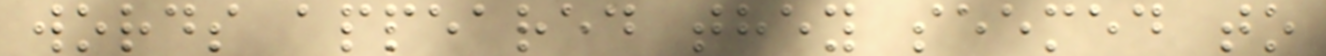words appeared they seemed to
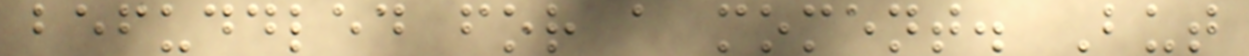befuddled for a moment. But
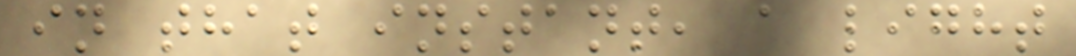in that instant, a light
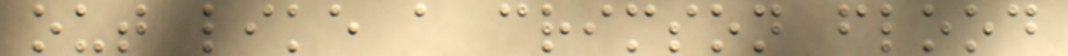out like a crimson flood
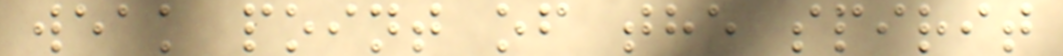weak point of the spirit
